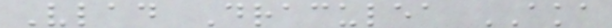Vlad Draculea AKA
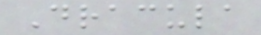Dracula
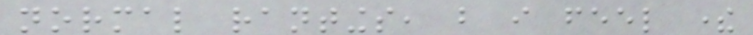normal rantings, but i feel there
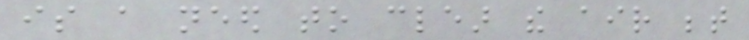is a need to clear the air between
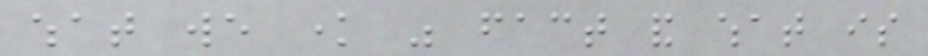what we know was fact and what is
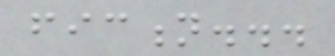fiction...
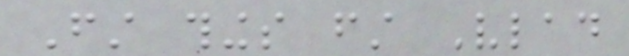First things first Vlad
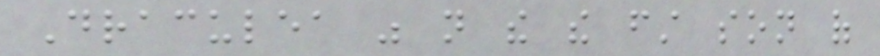Draculea was not the the first son of
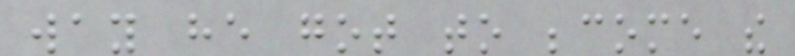way he got to become the
